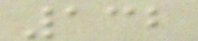132
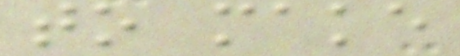to make
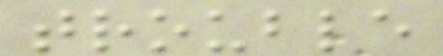trouble
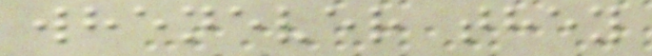whenever they
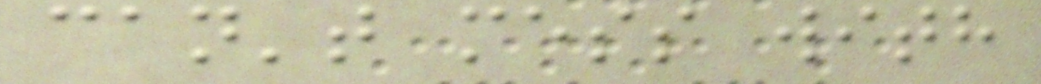can't mess with
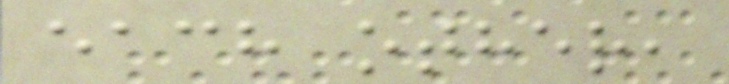each other,
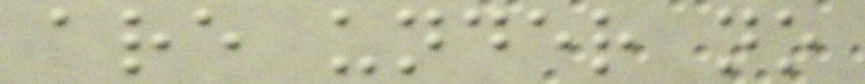are under no
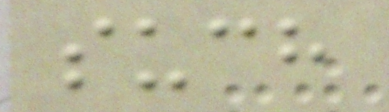such
